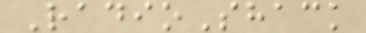RadioShack
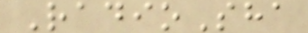RadioSha
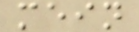mein
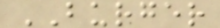BURGER
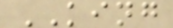KING
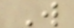W
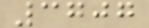3707
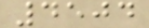4504
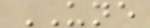UNE
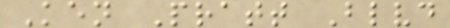Ken Pratt Blvd
